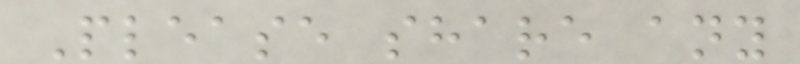Please share any
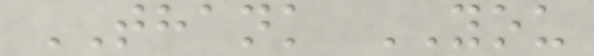THANK YOU
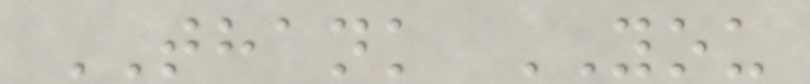THANK YOU
